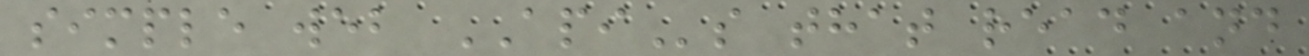simple web APIs that read and
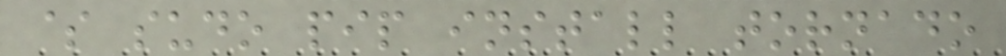$ sudo pip install tornado
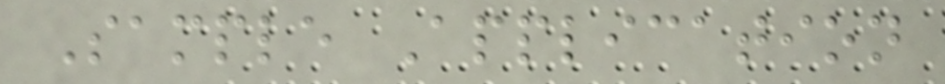Sample Application
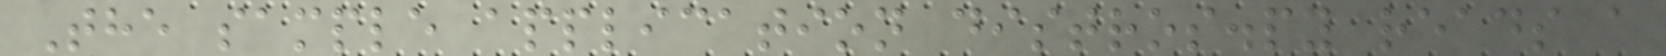The sample application distros.py reads a
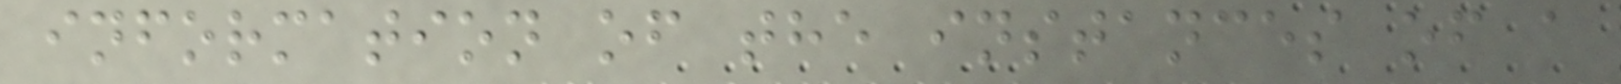information of the instances of a
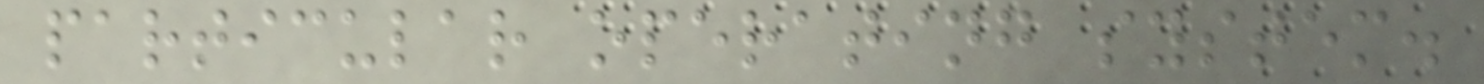particular operating system.
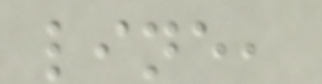line,
